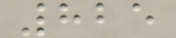825
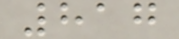817
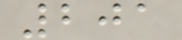201
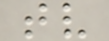tv
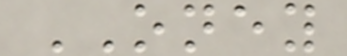ONEY
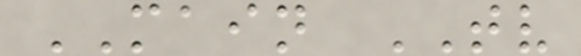MAIN TV
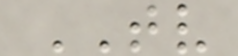TV
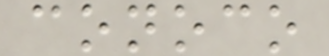conoco
